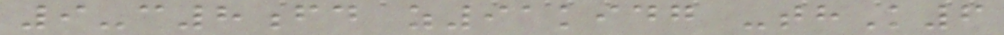9-c8fd z91kidg -thK6
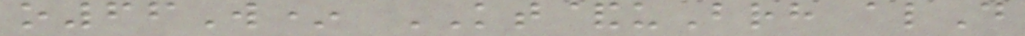o66W* KT&uBrh alD
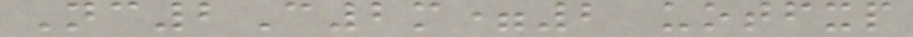Nc2C2m=2 uotfxp
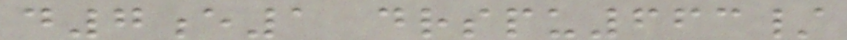d7e1 drspu663/
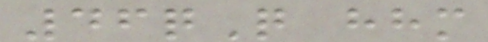46qQ hhm
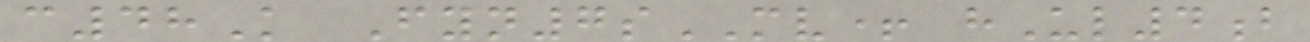c48K Fyn7sMV+ hUl4b
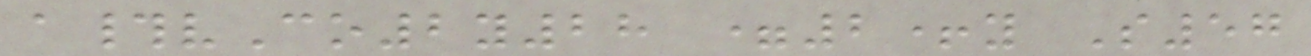a#vCo2y28 =2+y S57
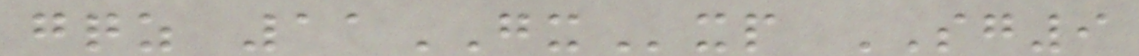gqz 11GXxp SG9
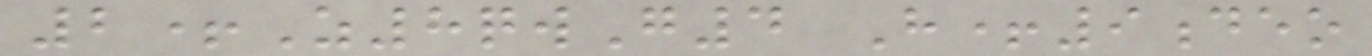2+Z8qwG4 H+9deo
